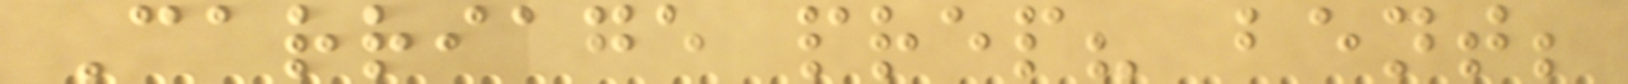Carriage prep? bent;
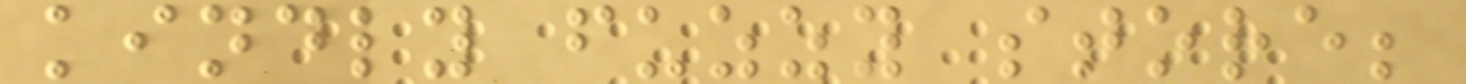kindly fuzzy store;
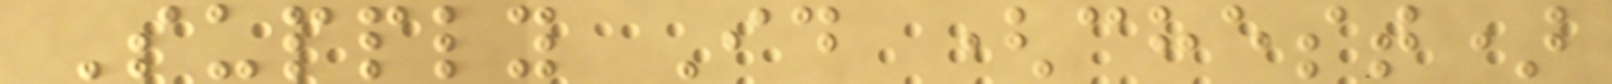Supply Id (chest)
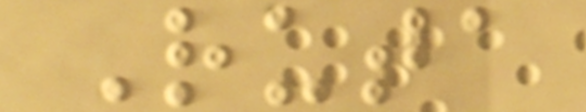Ruta
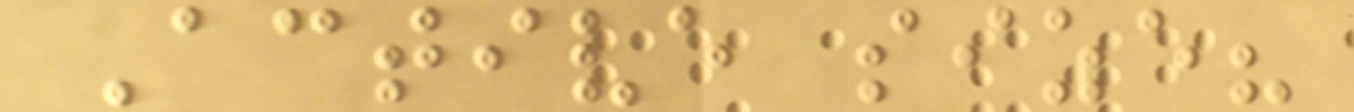Active size?
